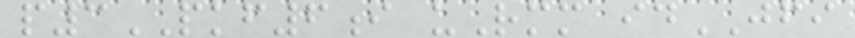p3PKF6i uRmm idJFI
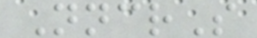NncrS
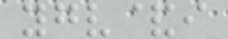ygv&i
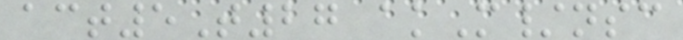act5T27 akM/nsc
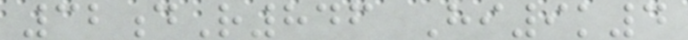32dR846 Hi9k4
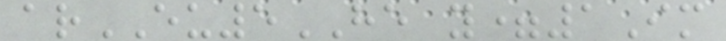arEU5HE y=1Im
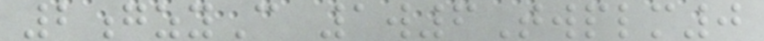2gzyC 1w6Twplm0
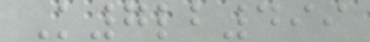K7lb499
